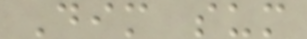Dim sum
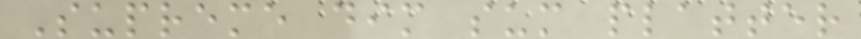Supreme dim sum platter
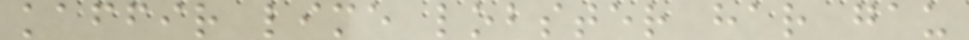kaffir lime lobster har gau
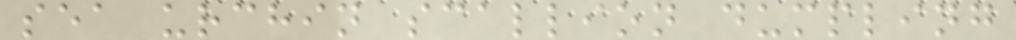sea urchin scallion dumpling
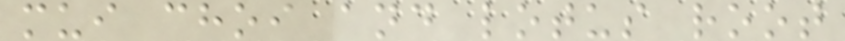mui choi and lotus root
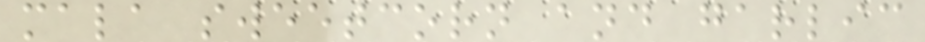mala sweetcorn and garlic
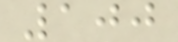100
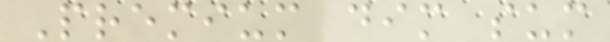Premium dim sum
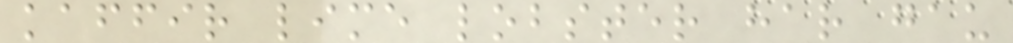kaffir lime lobster har gau
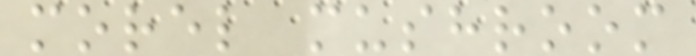morel mushroom
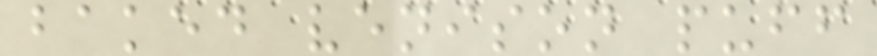baked venison puff
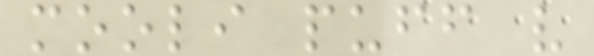mooli puff v
